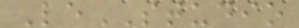LeSTUDIO
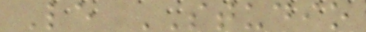Le STUDIO
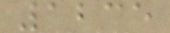1235
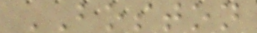BOSTON
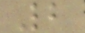2
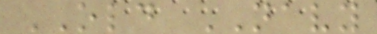OLD NAVY
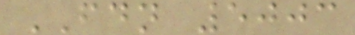FDN 5003
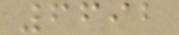6692
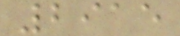2915
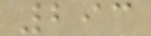293
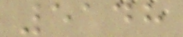5148
